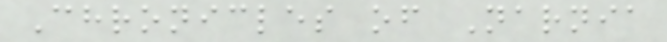Chronicles of Narnia
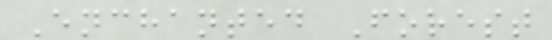Enchanted Forest
